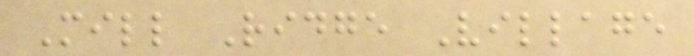Mill Ridge Village
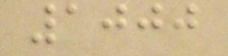1000
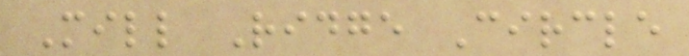Mill Ridge Circle
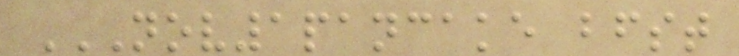NOV1PANCAKE BFST
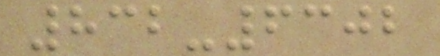832-6302
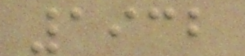1932
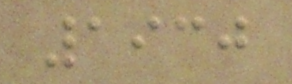1930
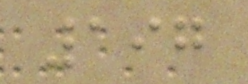197
